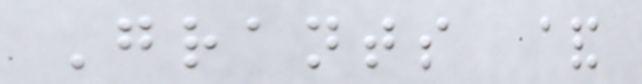Grants &
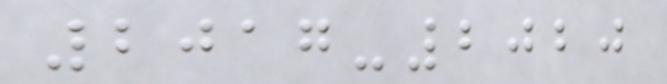2017-2020
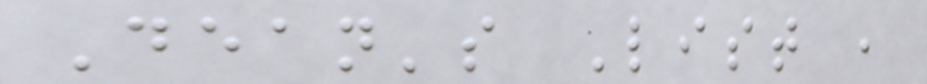Dean's List ,
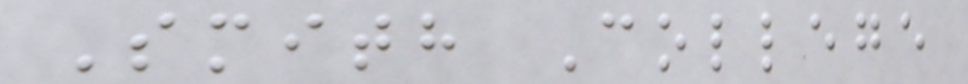Smith College
